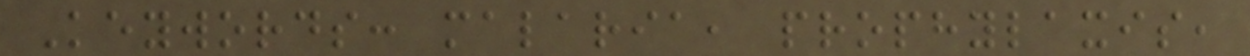Keywords: malaria, prophylaxis,
